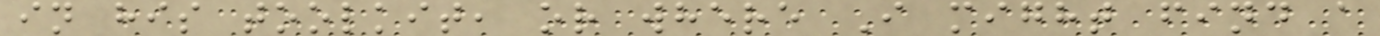in his toolkit, or where I might find a
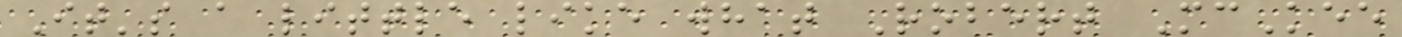It's a little like what Robert McKee
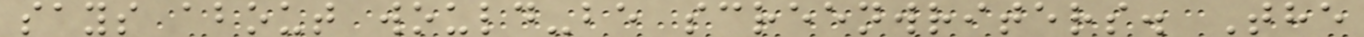says about would-be screenwriters. The
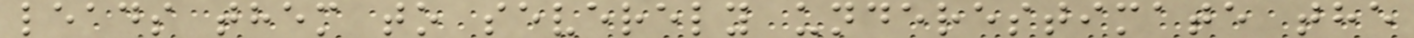leads them to severely underestimate the
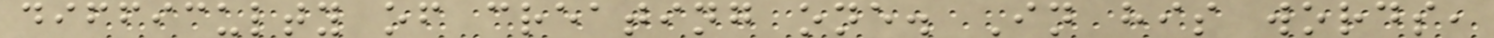difficulty of creating one. In his words,
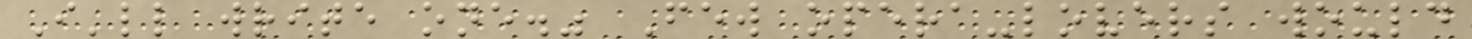I'll write one." Few opera-lovers would
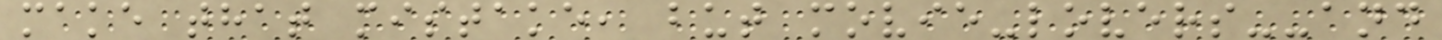make that mistake, but movie-lovers--and
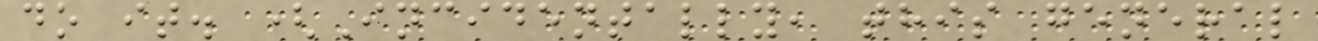do it. (Incidentally, this general
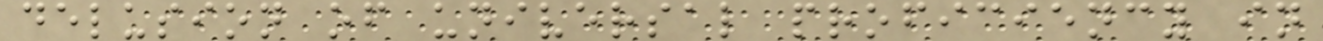delusion of universal proficiency in
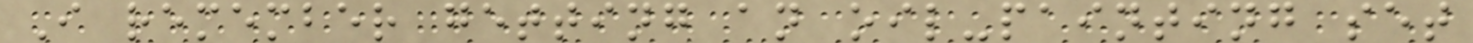I remember getting an oil-painting set
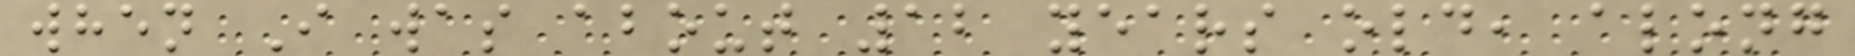when I was about 12 years old, along
